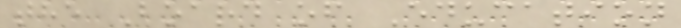the Board of Education
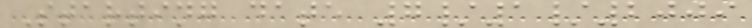Starting date 7/1/2009
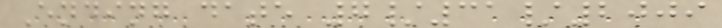Ending date 7/31/2009
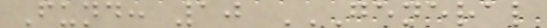Fund: 10 GENERAL
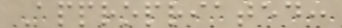Appropriated:
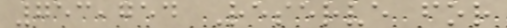753,754 Reserve for
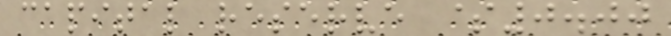capital reserve $0.00
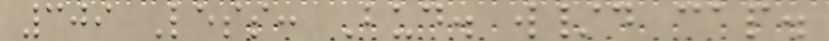309 Less: Bud. w/d cap.
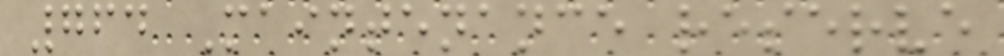764 Maintenance reserve
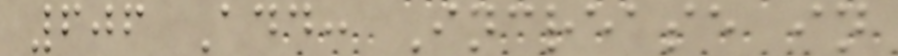606 Add: Increase in
